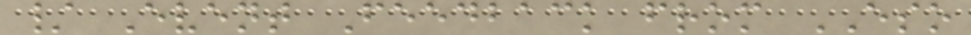/ Event Feedback from ESO
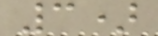3)
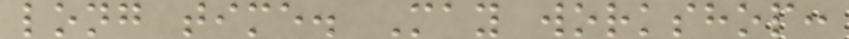long time. May workshop:
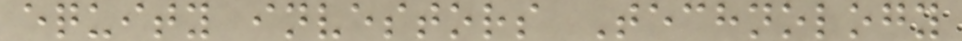equity investors Technology
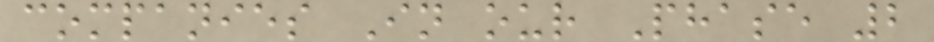companies In our Phase 2
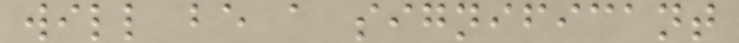will be a significant
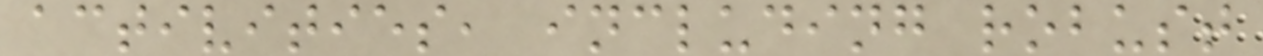activities, including robust
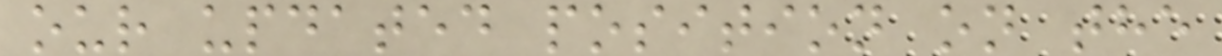our updated position on the
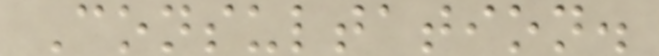Consultation.
